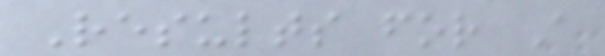Results for A
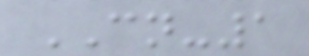CN-1
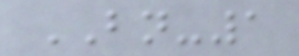BN-1
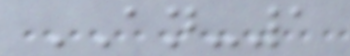AN-1
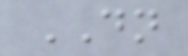DN
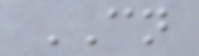CN
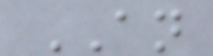AN
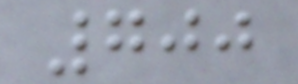700
